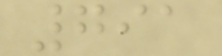791
